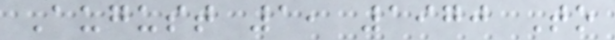August 1, 1970 To
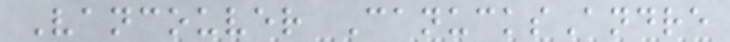Vancouver CanucksAndre
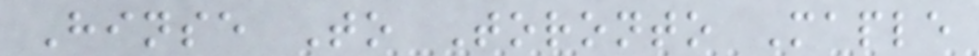Hinse To Toronto Maple
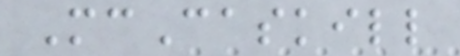McCaskill
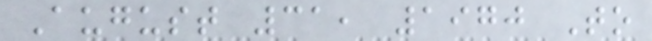August 31, 1970 To
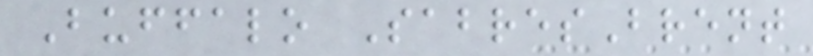Buffalo SabresBrent
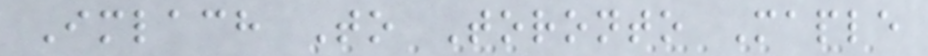Imlach To Toronto Maple
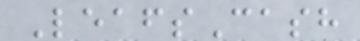LeafsCash
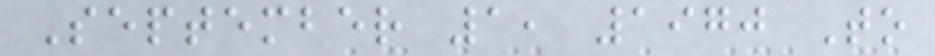September 1, 1970 To
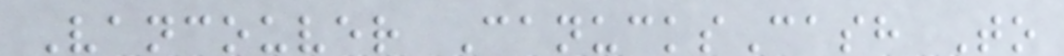Vancouver CanucksCash To
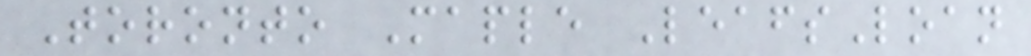Toronto Maple LeafsLoan
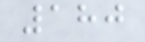180
